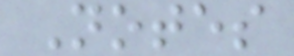Notes
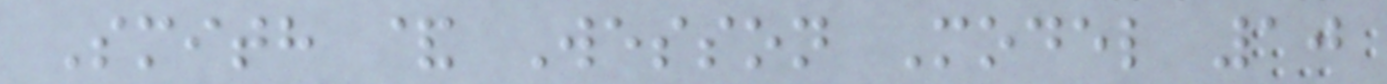Smith & Wesson Model 10
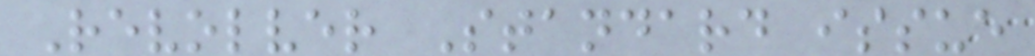Revolver Standard issue
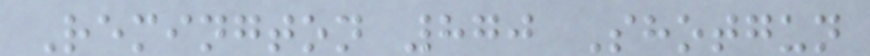Remington 870 Shotgun
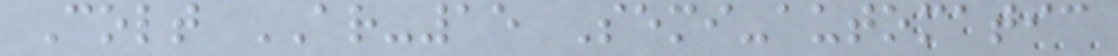Colt AR-15 Semi-automatic
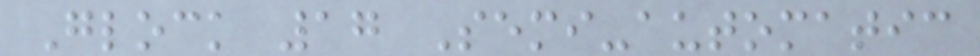Glock 17 Semi-automatic
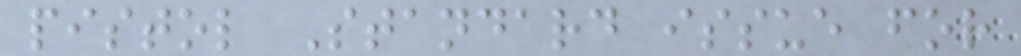pistol Standard issue for
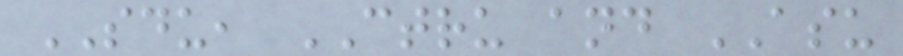SDU, CTRU and ASU
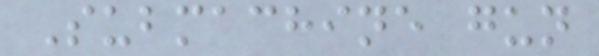Submachine gun
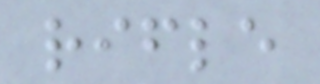rifle
